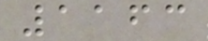1163
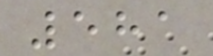581
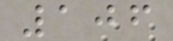106
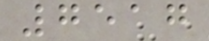7517
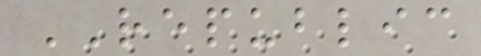REPUBLIC
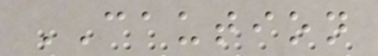CAUTION
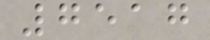7517
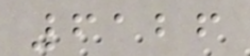6126
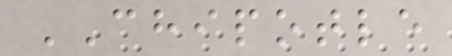CHIPOTLE
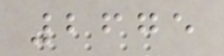2675
